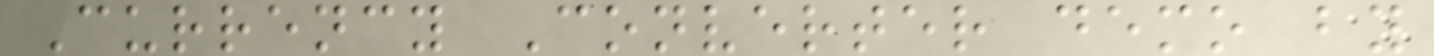Currency Converter demo by
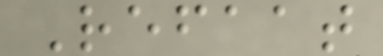Refaat
